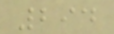294
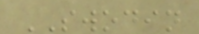SWODIN
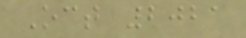Oct 2021
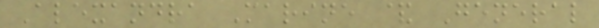Alexandra Marine & General
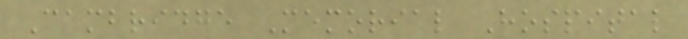Cambridge Memorial Hospital
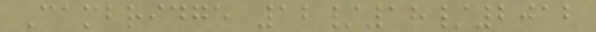Cambridge 12/18/2012
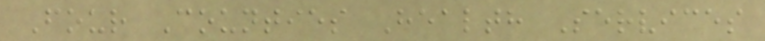Four Counties Health Services
